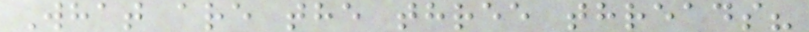What are the three threads?
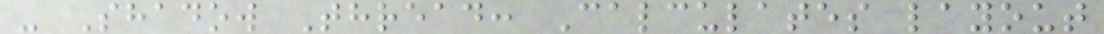- Shadow Thread: Calculates layout
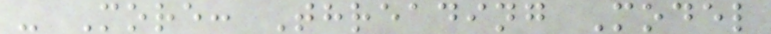- More: Threading Model
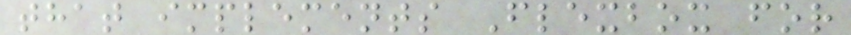that implements Flexbox for
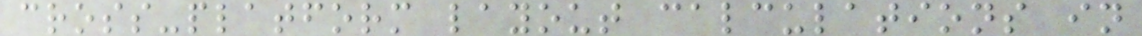cross-platform layout calculations in
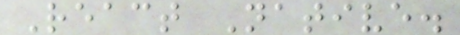React Native.
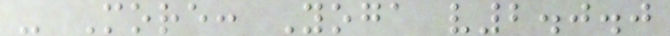- More: Yoga v2.0.0
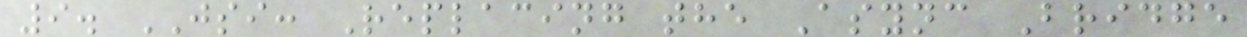9. JSI: Replacing the Async Bridge
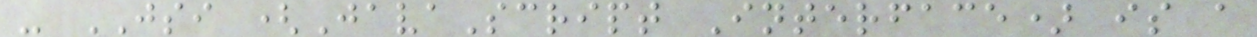- JSI (JavaScript Interface) is a
